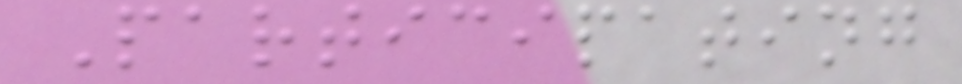Participating
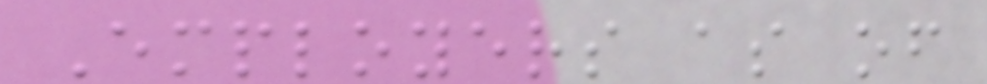Employers as of
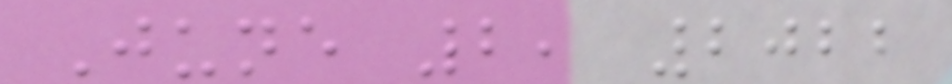June 2, 2022
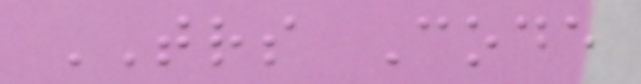TRS Code
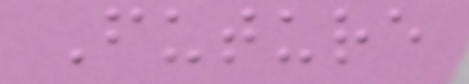Future
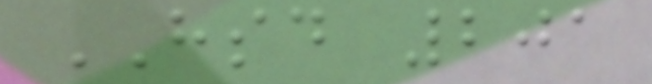HSD 201
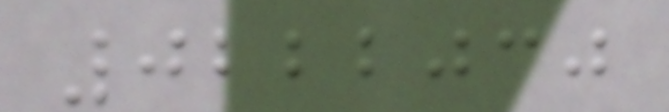0222030
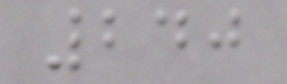240
